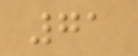71
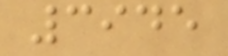3945
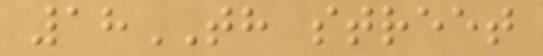18TH street
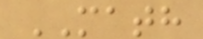MATH
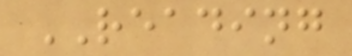READING
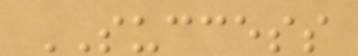SUCCESS
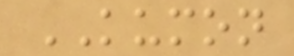KUMON
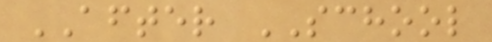AFTER SCHOOL
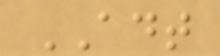ADT
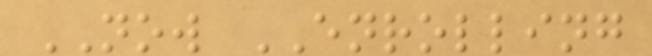NOW ENROLLING
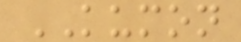KUMON
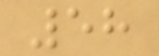58
